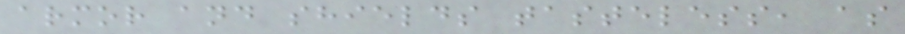armor and shields tasteless, as
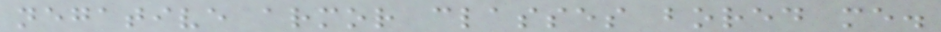negative armor classes bored me.
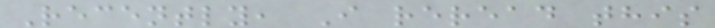Recently, I reread this
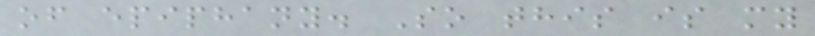of epiphany. So this is my
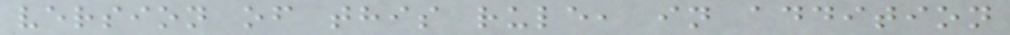version of this rule, in addition
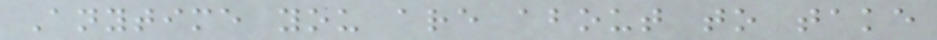Anytime you are about to take
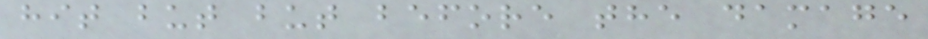hit but but before the damage
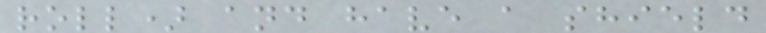roll) and have a shield
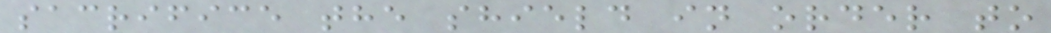sacrifice the shield in order to
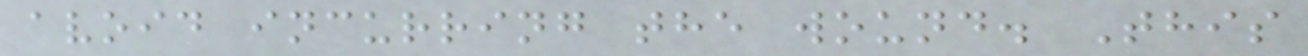avoid incurring the wound. This
